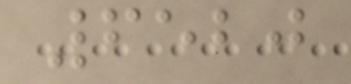6520
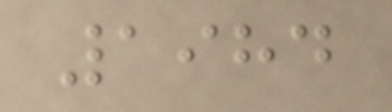1984
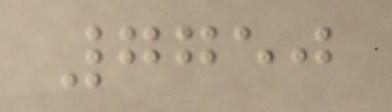7750
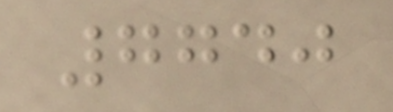7740
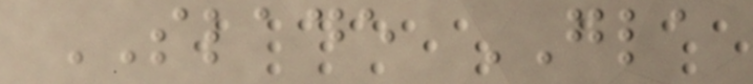SLADE GLA
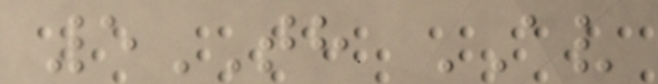5TH AV
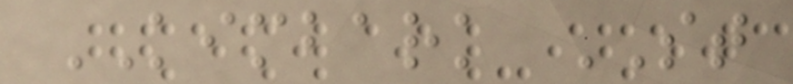KIMBARK ST
